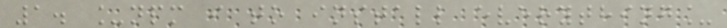1. _npm i to install everything_
